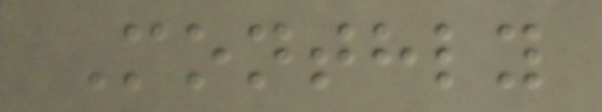Monthly
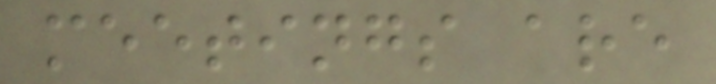meetings are
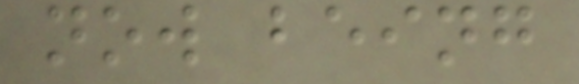now being
